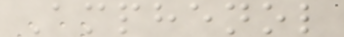Amphenol
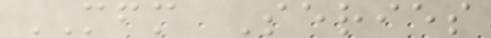MFM Series
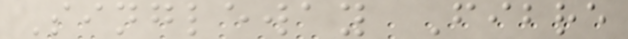Singleway Fibre
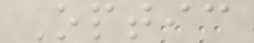Optic
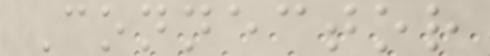Connector
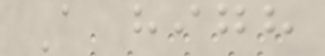A high
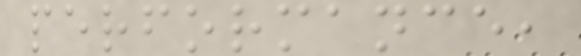performance,
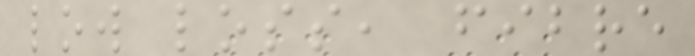low loss, fibre
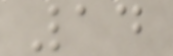14
